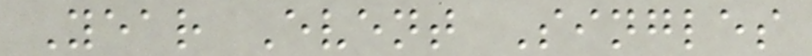Year Event Singles
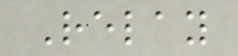Relay
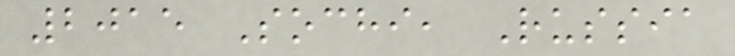2015 Sochi, Russia
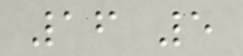16 5
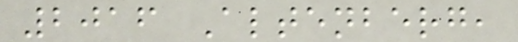2016 Altenberg,
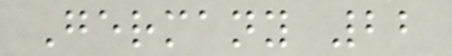Germany 22
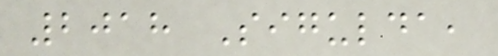2018 Sigulda,
